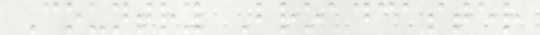Country Broadcaster
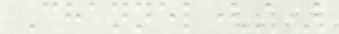Channel(s)
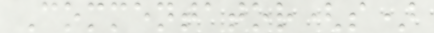Commentator(s)
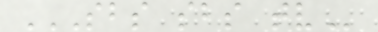SBS SBS TV
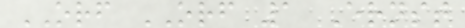ORF ORF 1 Ernst
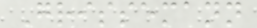Grissemann
